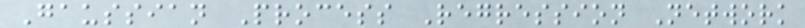Gaussian Process Regression Network
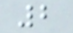2
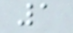1
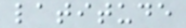latitude
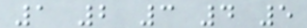1 2 3 4 5
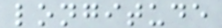longitude
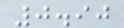0.90
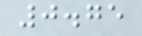0.75
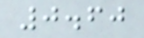0.60
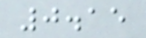0.15
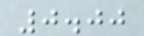0.00
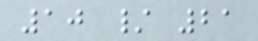10 / 21
